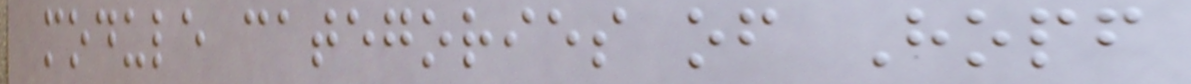module categories of Hopf
